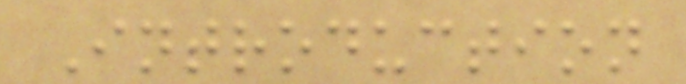Introduction
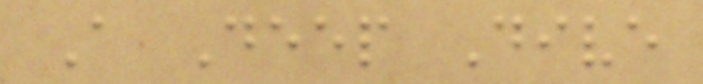A Deep Dive
